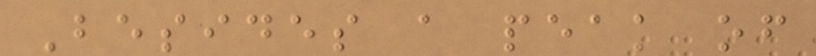Besides a peak of
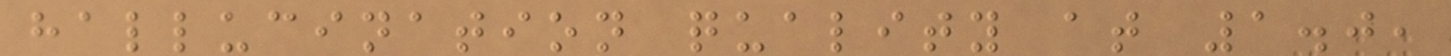hallucination quality at 1.0,
